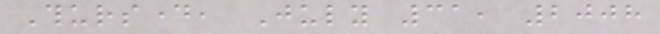Thursday, July 31, 2008
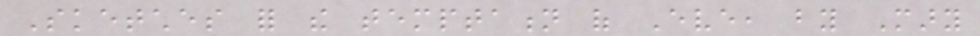Sketches for the temptation of Eve, by Mary
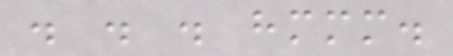. . . hmmm.
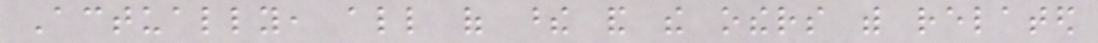Actually, all of these and the others with related
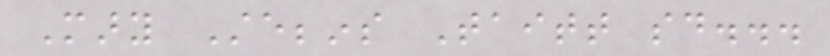Mary Stebbins Taitt said...
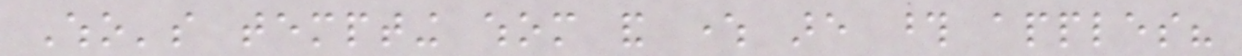Who's tempting whom and where are those apples?
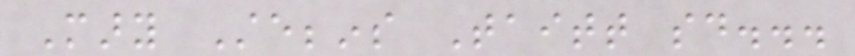Mary Stebbins Taitt said...
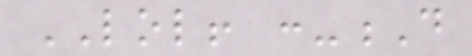LOL! :-D
